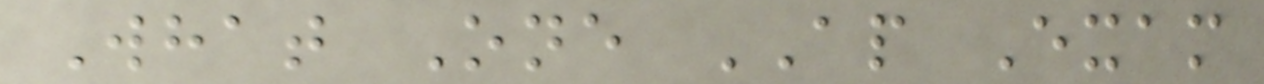What One AP Exam
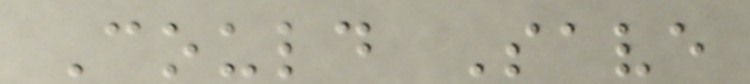Could Save
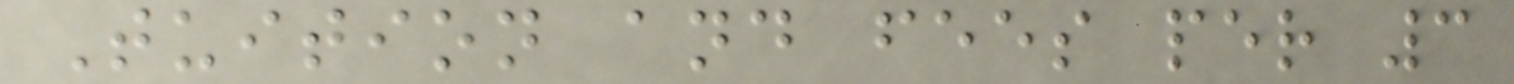Tuition and fees per 3
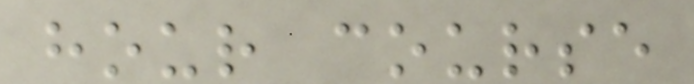hour course
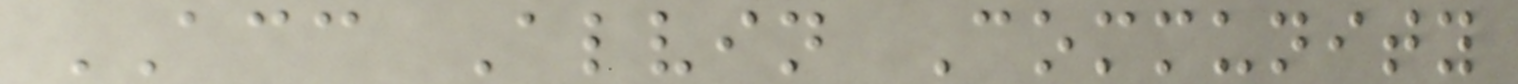ACC Alvin Community
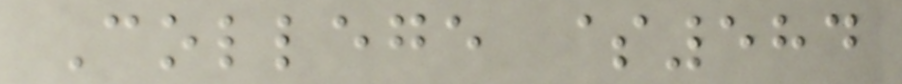College $584
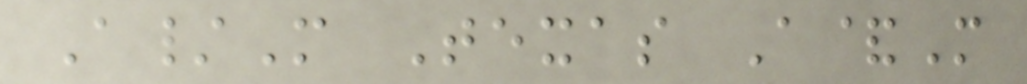A/M Texas A&M
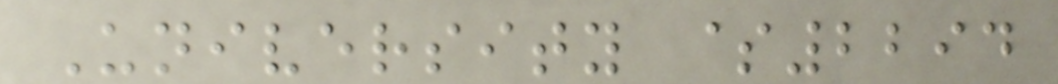University $2294
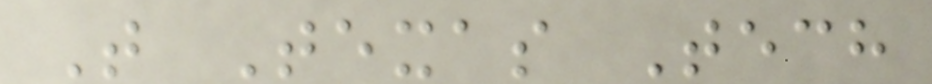T Texas Tech
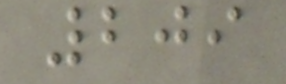209
